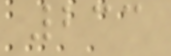233
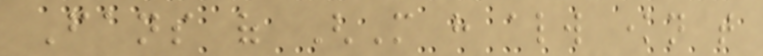Fans of GhM have always known that
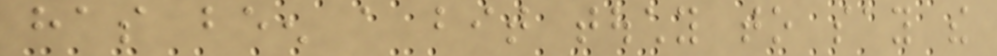has been a bit touchy to say the
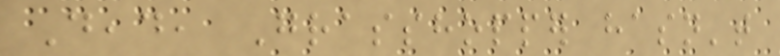Dead, Grasshopper hasn't
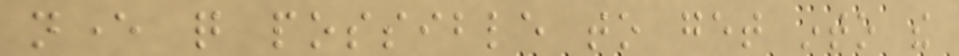never quite possible to get into the
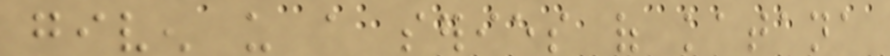given us a series of katana
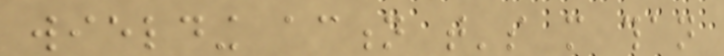wielding action that's more than
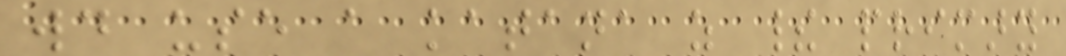would use a katana as their primary
